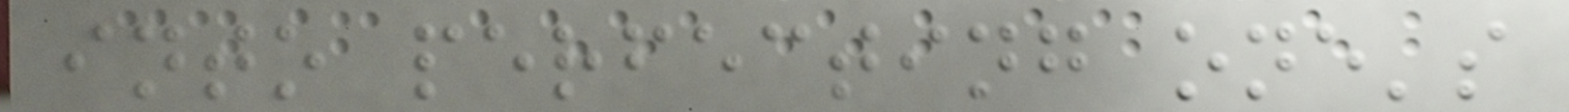into perfecting one's
